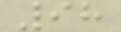98
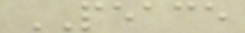PEACE
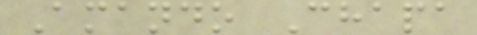Amando Chapa
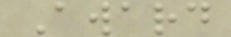Award
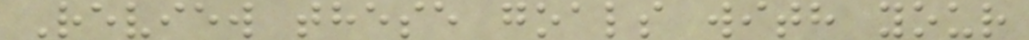Review these goals with your
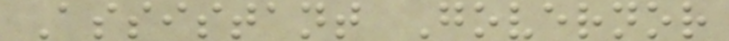Assistant Governor
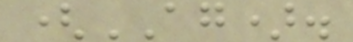(AG).
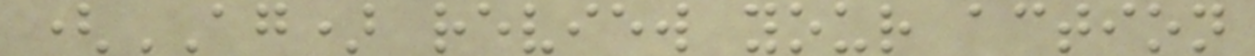(AG) review your action
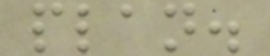plan.
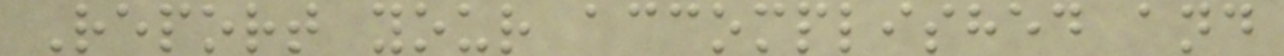Report your accomplished and
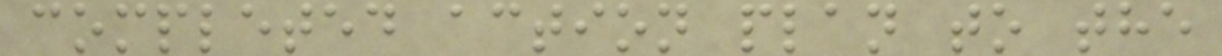completed action plan to the
